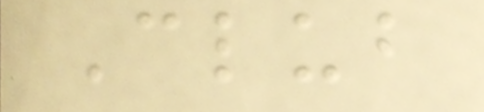Club
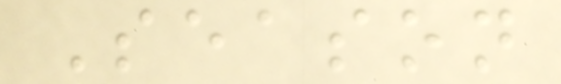Season
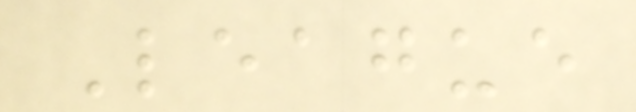League
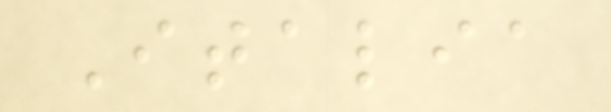Italia
